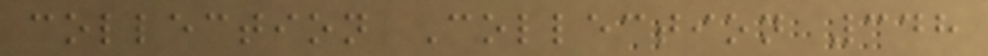collection Collection 348
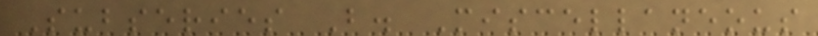Subseries B. Miscellaneous
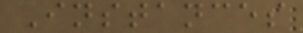Instances
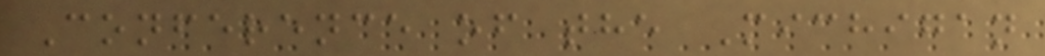Conference of the Michigan
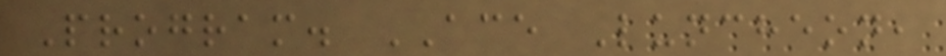Program. ACE Luncheon,
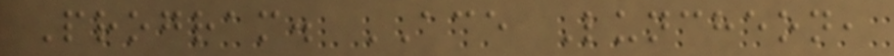Program. ACE Luncheon,
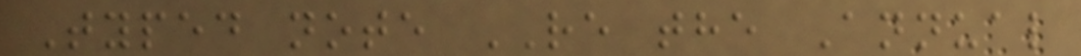Typed note RE the Annual
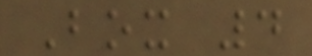Box 4
